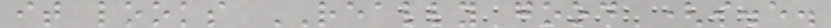it looks REALLY good (i.e.
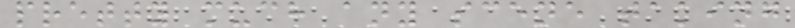pretty much any scene taking
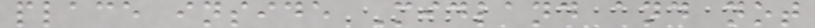place inside Midland and not
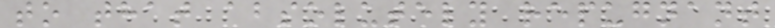to that absolutely repugnant
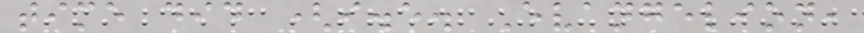time did (i.e. Evangelion,
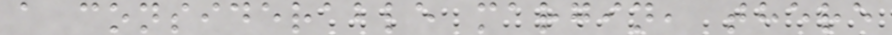a considerable margin, there
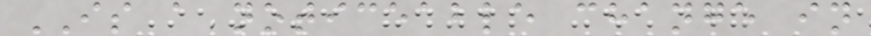IS a noticeable change in
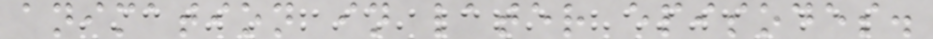animation in later episodes.
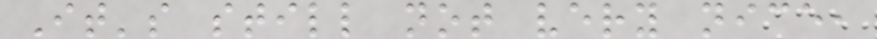It's still not very nice,
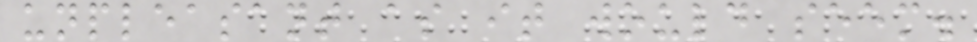unpleasant as it would seem.
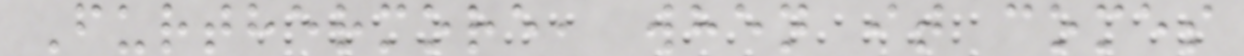Furthermore, when it comes
